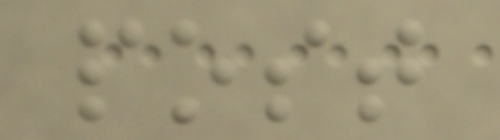post
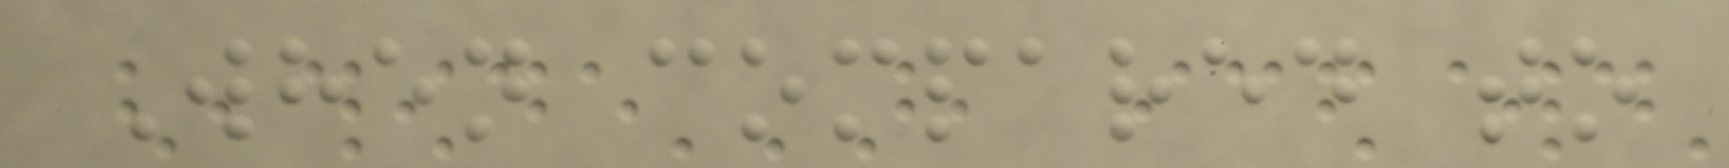When compared to
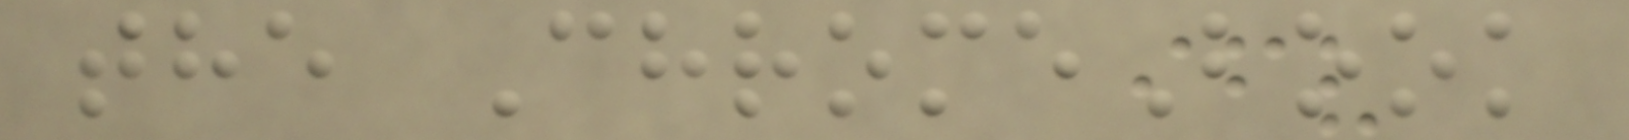the ChromeBook
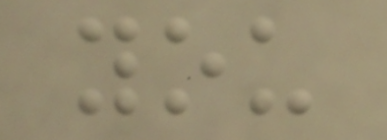you
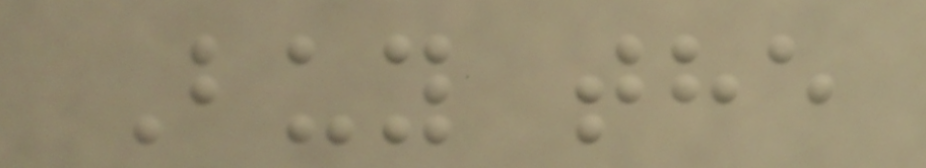Buy the
